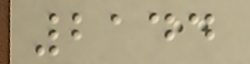2144
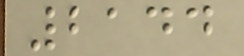2144
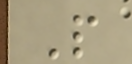P
